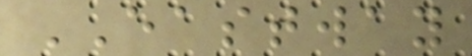EASTWAY
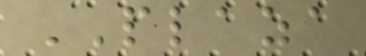PLAZA
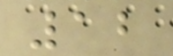12
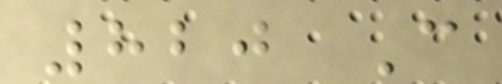820 C
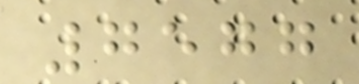7577
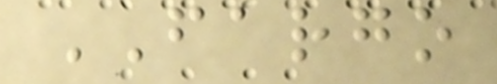FARGO
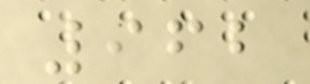962
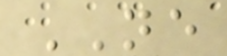NE
